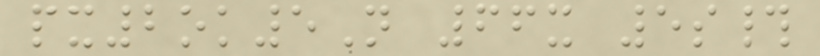px2ok5N 66x 5s#
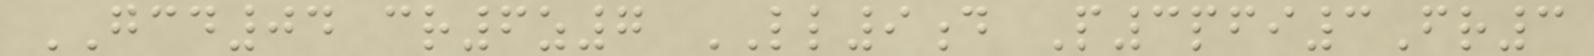GCD04 cr6z7 LL9d P3pfi3Fr3
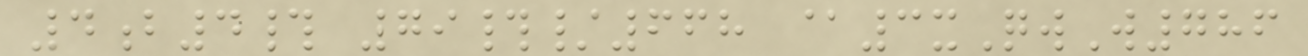4b4# 79#/668 @3xQwW786
